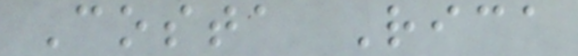Costa Rica
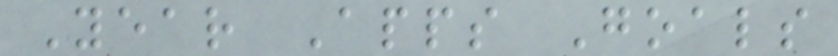Year Apps Goals
